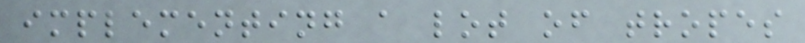implementing a lot of tropes
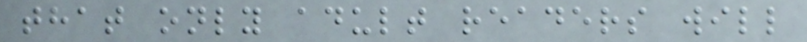that only adult readers will
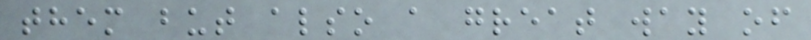them but also a great way of
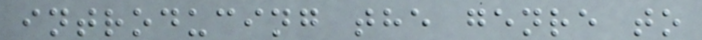introducing the genre to
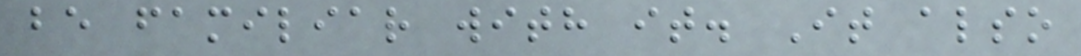be familiar with it. It also
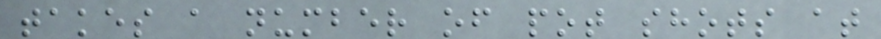takes a number of pot shots at
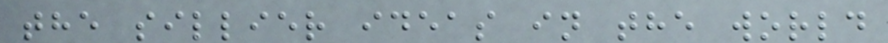the sillier ideas in the world
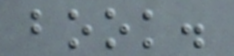book.
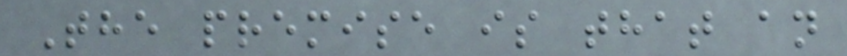The premise is that an
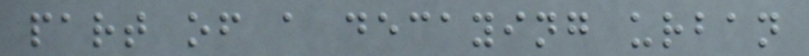part of a decaying urban
